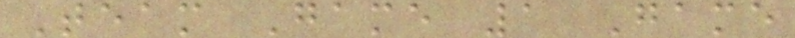Team Game 1 Game
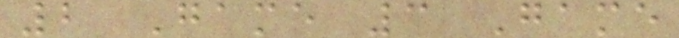2 Game 3 Game
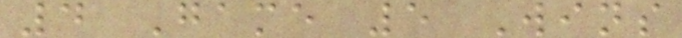4 Game 5 Wins
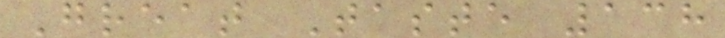Great Taste 138
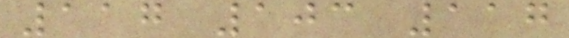117 103 117
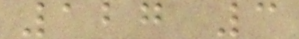127 3
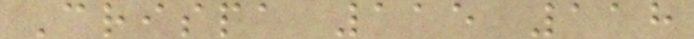Crispa 115 118
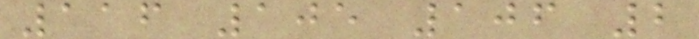116 105 106 2
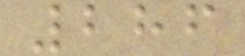286
